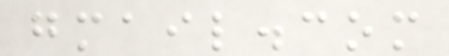gmail.com
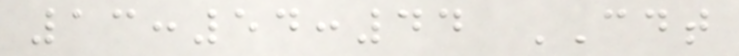13:54:44 CDT
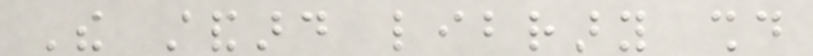The standard library should
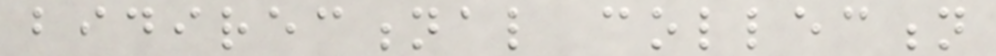bidirectional collection
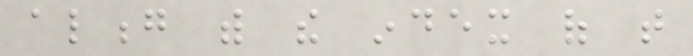along with the index of that
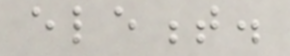element.
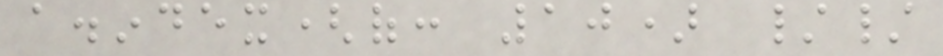a.index(of: 10) //
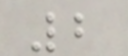2
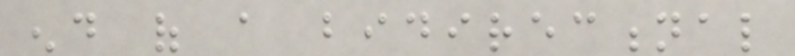end of a bidirectional
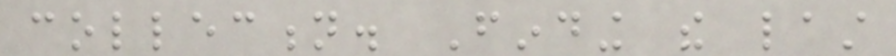collection. Finding the last
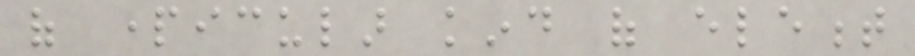of particular kind of element
